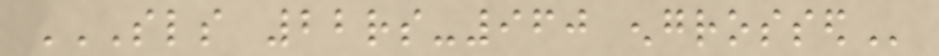SLS 22RS-960 ENGROSSED
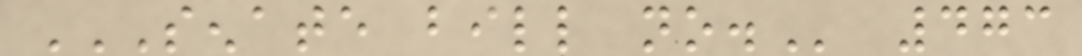SENATE BILL NO. 473
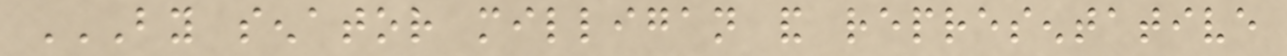BY SENATOR MILLIGAN AND REPRESENTATIVE
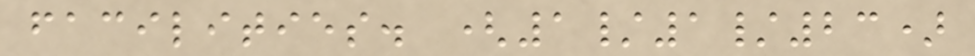facilities. (1/1/23)
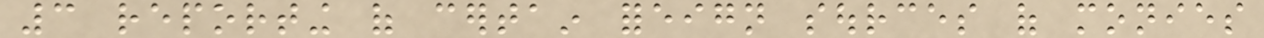3 reporting of certain foreign sources of monies
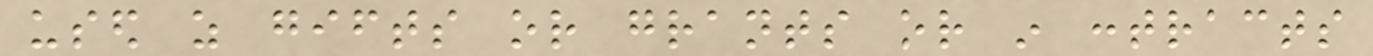used as gifts or grants or in contracts
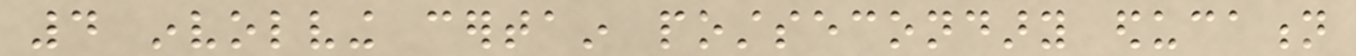4 involving certain postsecondary education
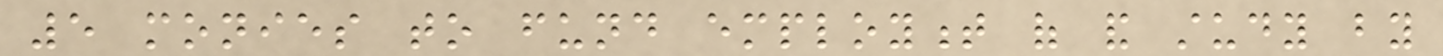5 monies to fund employment of and study by
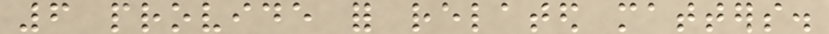6 provide for related matters.
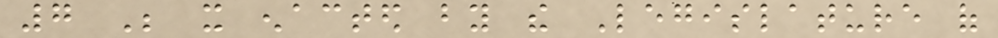7 Be it enacted by the Legislature of
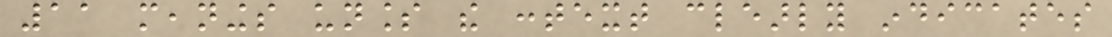11 meanings unless the context clearly indicates
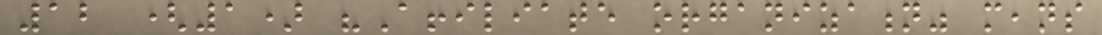12 (1) "Affiliate organization" means
